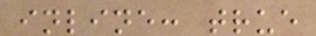inline: true
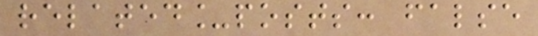related_posts: false
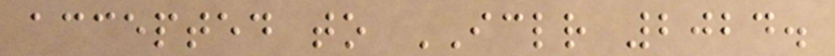accepted to ICLR 2024.
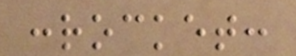:rocket:
